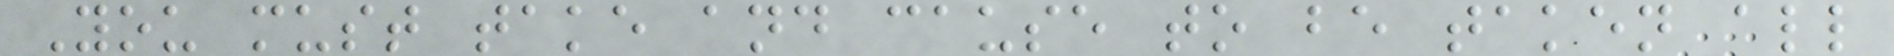You must take and cause to be taken all
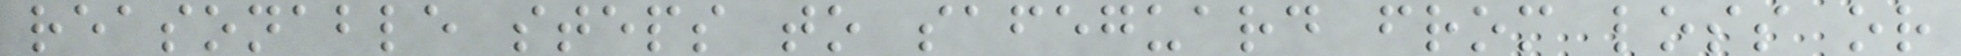reasonable steps to safeguard from loss or
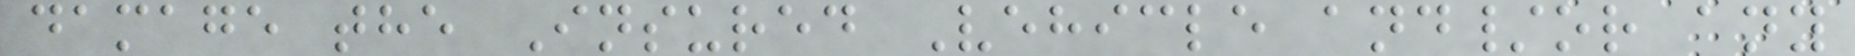damage the Insured Vehicle and/or any
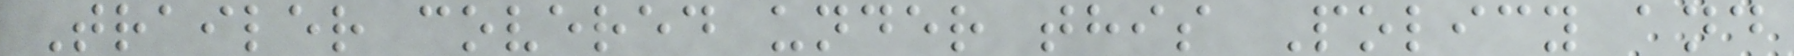Trailer covered under this Policy and
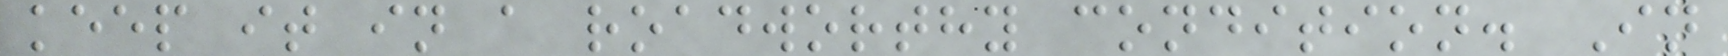keep it in a roadworthy condition. In
